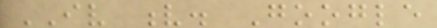IV v. Google
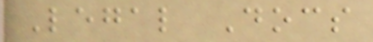Legal Docs
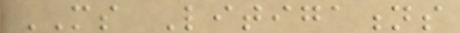MS Litigations
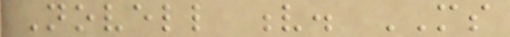Novell v. MS
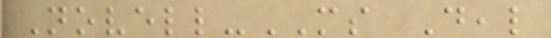Novell-MS Deal
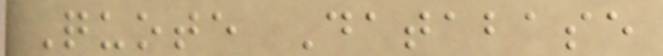Quote Database
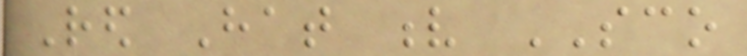Red Hat v SCO
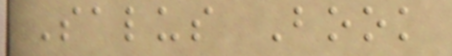Salus Book
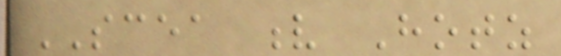SCEA v Hotz
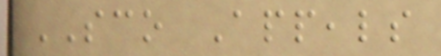SCO Appeals
